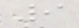9
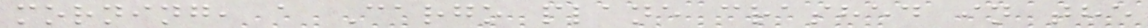morning, a Cargo plane crashed in the
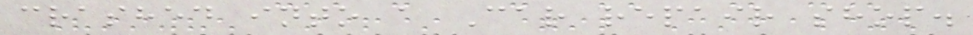crashed into a Car repair shop.
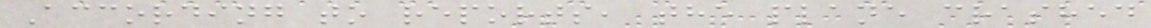According to reports, the plane crashed
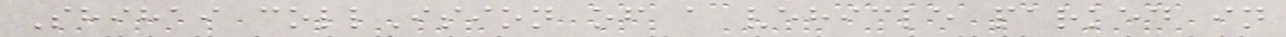Shihai collIsion of a vehicle parked in
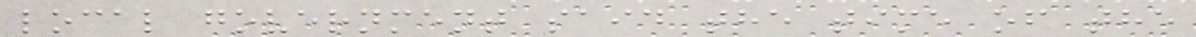local government said the time of the
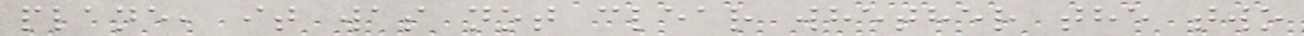plane, it was not clear whether the two
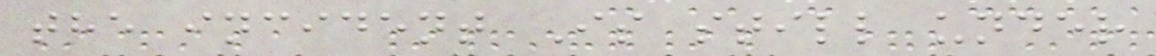the incident Is still under
